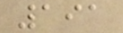191
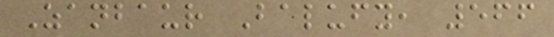Zanbaur Balufy, 566
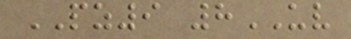PZ9 8UV
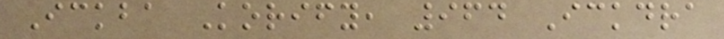Ickba Korify, 964 Ickdra
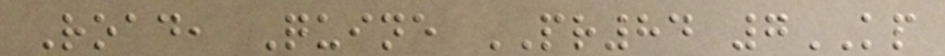Road, Quine PR84 7KP
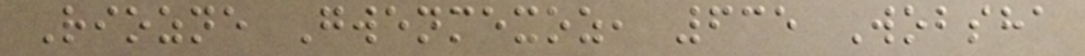Riozne Gwenmexoz, 635 Wobsha
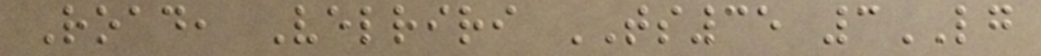Road, Velriri TS35 3LG
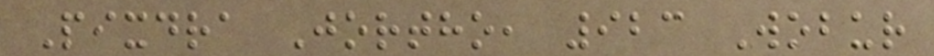Pixdra Jortho, 923 Wobur
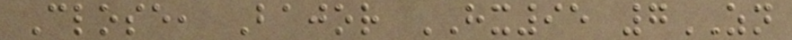Close, Bajor HX95 7ZN
